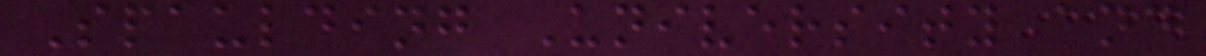Spaulding University and
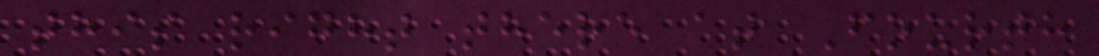this right there at Fourth
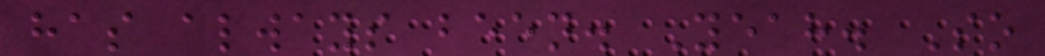has always been. Yeah. So
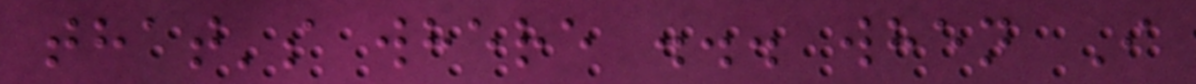that's where ... when I
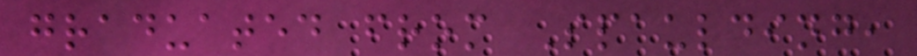graduated from Spaulding,
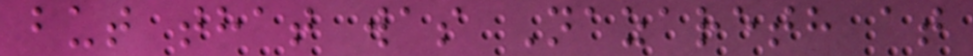but that was Nazareth at
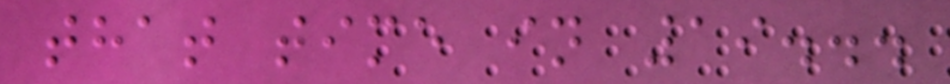that time in 19...
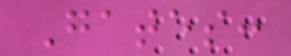Gates:
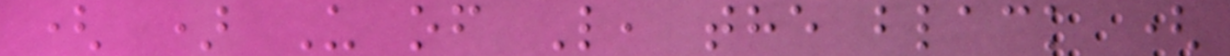( ) U of L, the black (
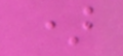)
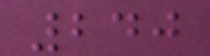240
